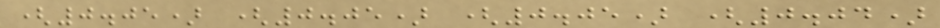(0.05) (0.05) (0.05) (0.04)
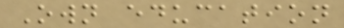Own education
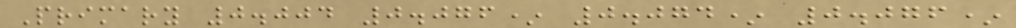Primary 0.004 0.076* 0.074* 0.076*
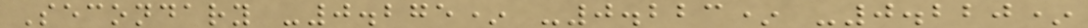Secondary -0.275* -0.223* -0.220*
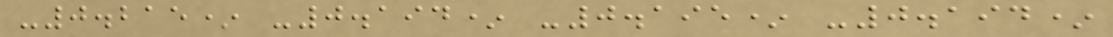-0.215* -0.194* -0.195* -0.194*
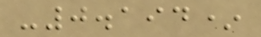-0.194*
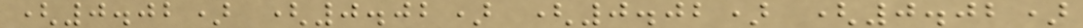(0.02) (0.02) (0.02) (0.02)
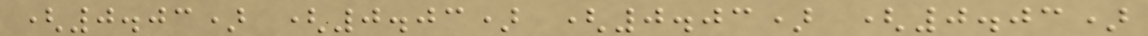(0.03) (0.03) (0.03) (0.03)
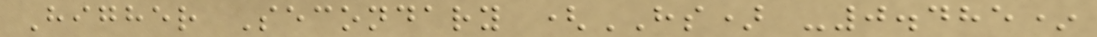Higher Secondary (HS) -0.485*
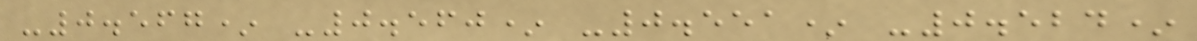-0.567* -0.560* -0.551* -0.524*
